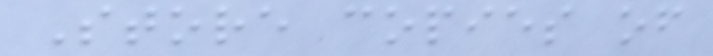Store copies of
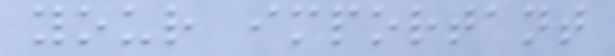your important
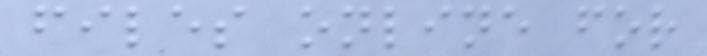files online for
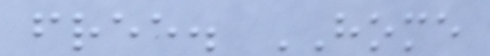free. HOME
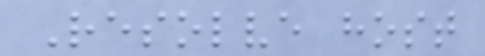Resolve host
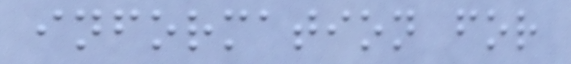information for
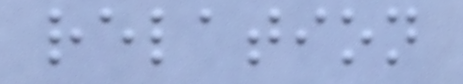relation
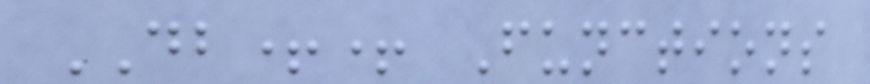DB++ Functions
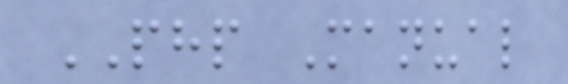PHP Manual
